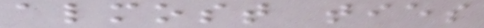almost ties
